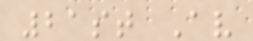21st Av
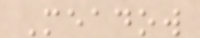Meadow
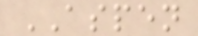ASPEN
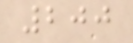200
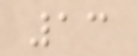13
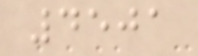4501
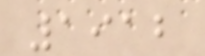1912
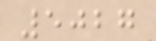5027
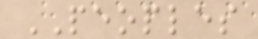PEOPLES
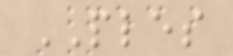PLES
